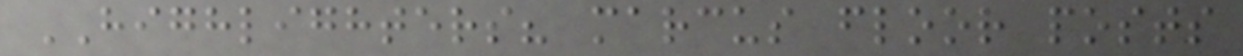HIGHLIGHTERS? marcus floor posts
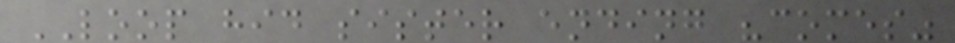LOOP hid sister ending "comes"
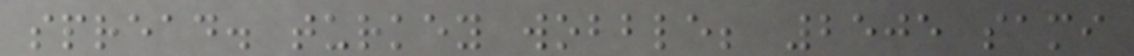spread. turkey wobble; 2505 sami
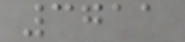3711
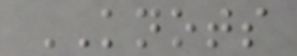KNOTS
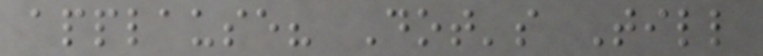applause? Dot's Till
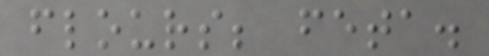flours; feta.
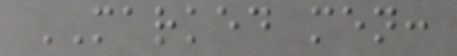MARKED men:
